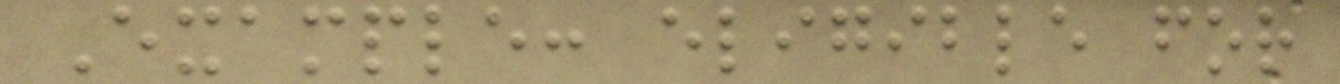Example: eligible for
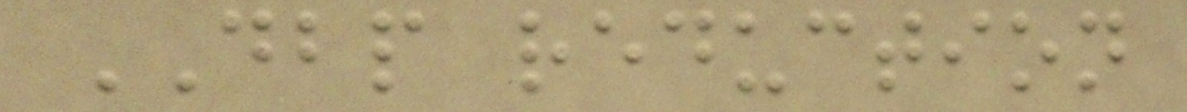DBP reduction
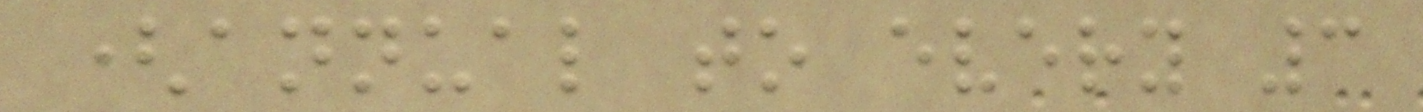(annual to every 3
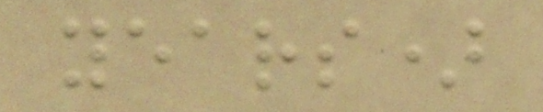years)
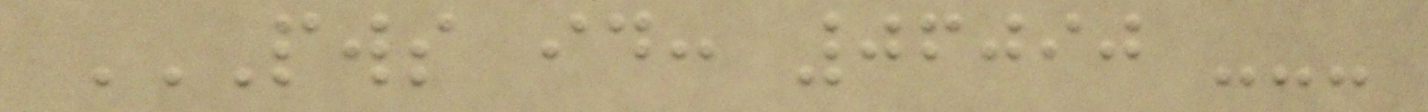PWS ID: 06090 ---
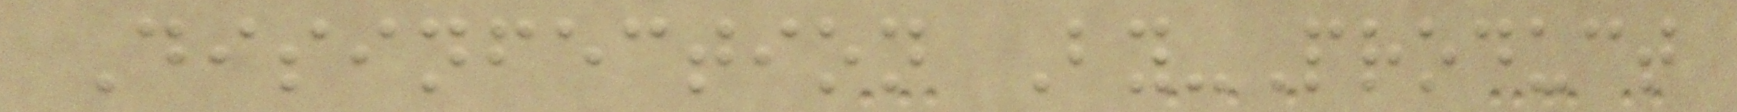Disinfection By-Product
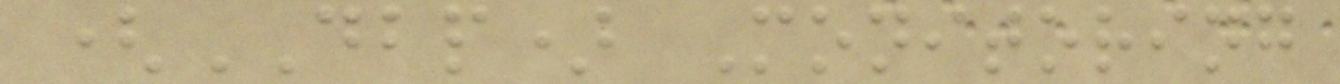(DBP) Monitoring
